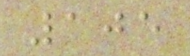105
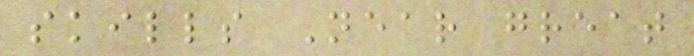skills Near great
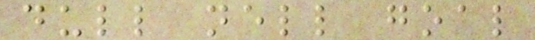dull nell goal
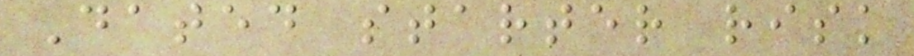Dated starter risk
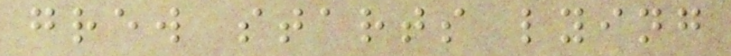grew starts lying
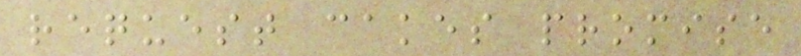request cakes promise
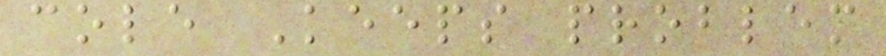cole Keeps problem
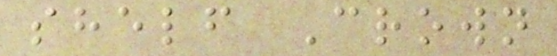shelf Crown
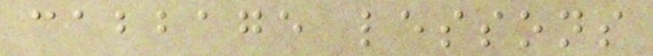cabbage lessons
